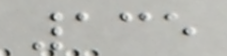135
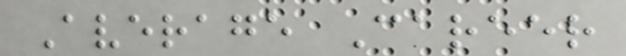Average Career
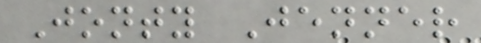Jonty Jenner
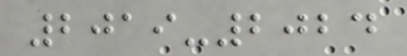2019-2024
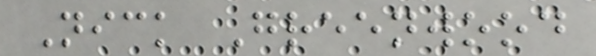Nick Greenwood
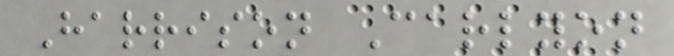Harrison Carlyon
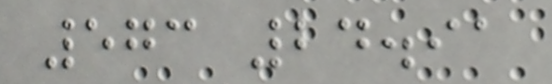573 24.91
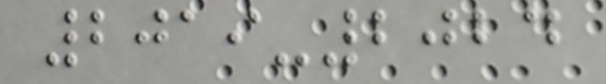2019-2024
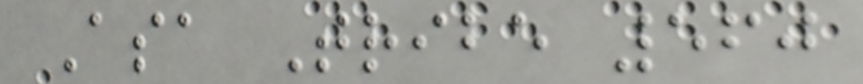Asa Tribe 560
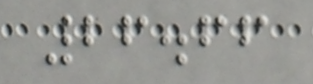26.66
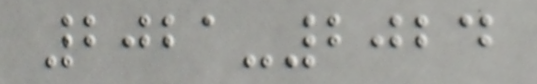2021-2024
